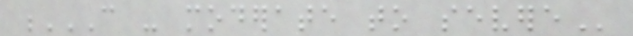C - MODERATE TO SEVERE
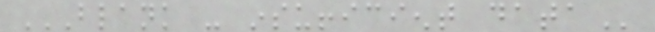BLANK - INSUFFICIENT DATA
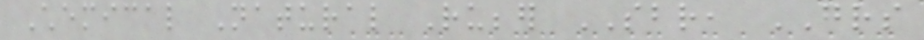Chemical Natural Rubber SBR, GRS
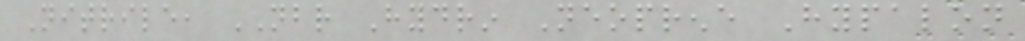Nitrile, NBR Hydrin Neoprene Hypalon
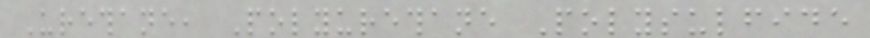Urethane, Polyurethane Polysulfide
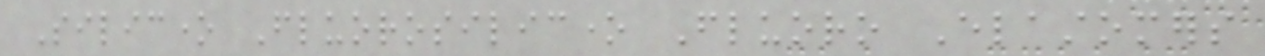Silicone Fluorosilicone Fluoro Elastomers
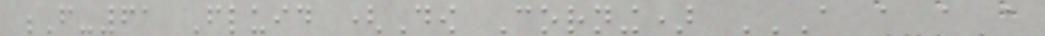F-61 Fluid (Dow Corning) A A A A
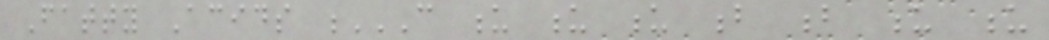Fatty Acids C U U U B B U U
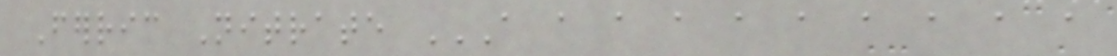Ferric Nitrate A A A A A A A A A A
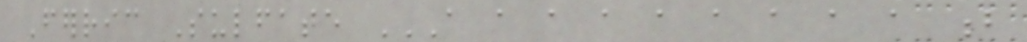Ferric Sulfate A A A A A A A A A B
